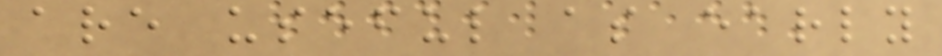are useful as early
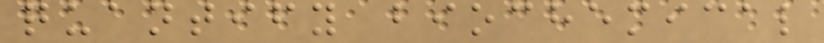quantify biochemical
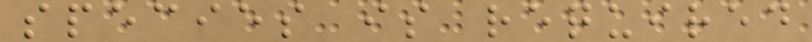species is required
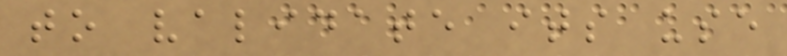to validate its use
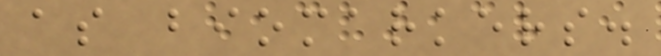as biomarkers.
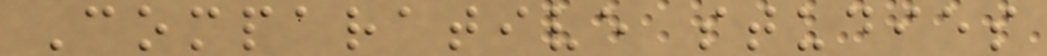Comparative studies
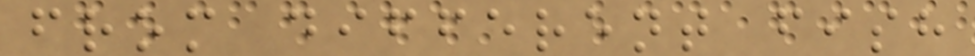from different fish
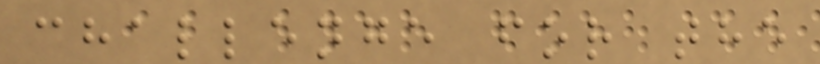challenge for the
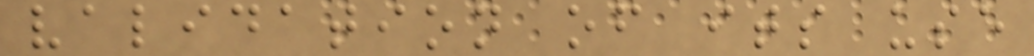validation of its use
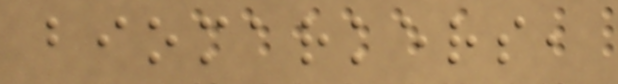biomarkers,
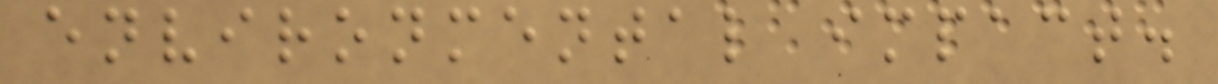environmental impact.
